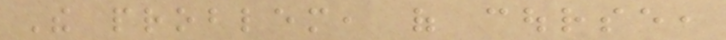The problem, of course,
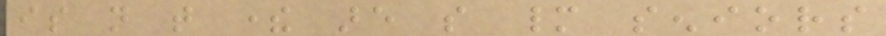is not that there are so many seniors
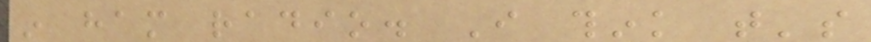in ham radio. I think that's
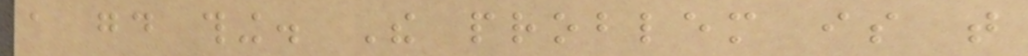a good thing. The problem is that
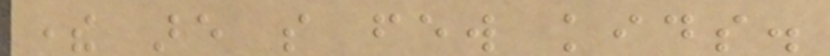there are so few kids.
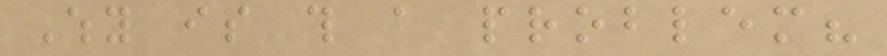Why is this a problem?
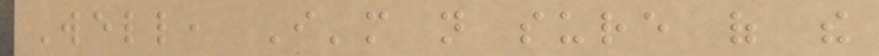Well, I'm not sure of the
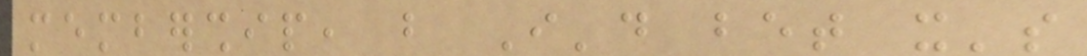membership, but I'd bet it's
